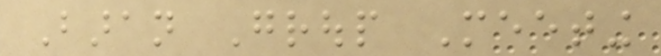Baran Group Meeting
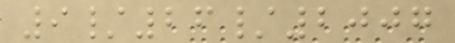9/26/2007
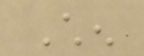Chen
